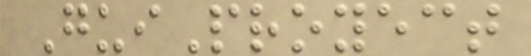GuiProyect
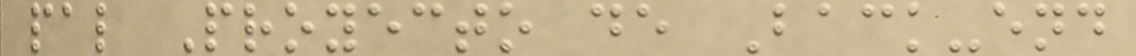pal Proyecto de Back-end
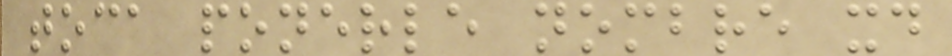toca ponerle nombre xd
